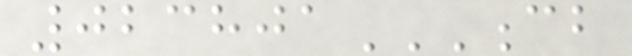023801CB
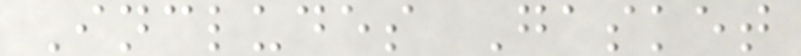Includes Gasket
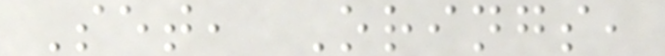Set, Orings,
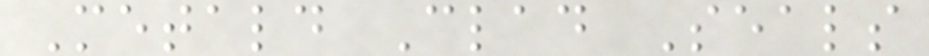Metald Clad Seals
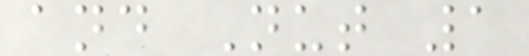and Nut 1
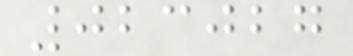023027
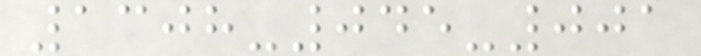1308-045-001
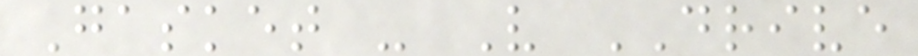Gasket - V DRIVE
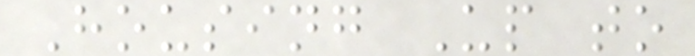Housing Up to
